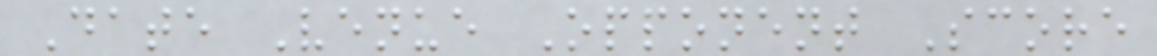Date Venue Opponent Score
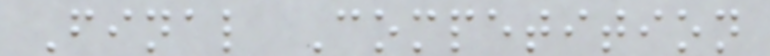Final Competition
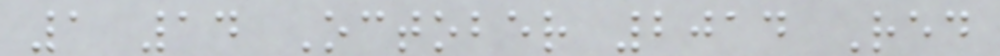1 14 October 2014 Red
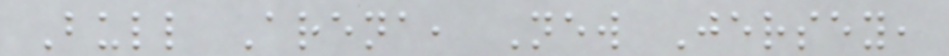Bull Arena, New Jersey,
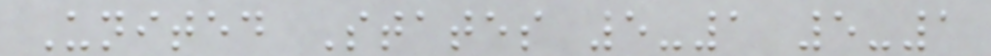United States 5-1 5-1
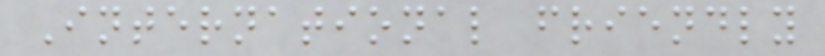International friendly
